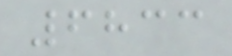6833
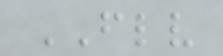FLV
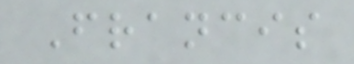Francis
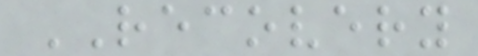RECOVERY
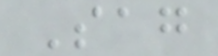Sag
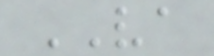VA
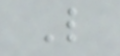L
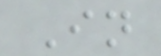In
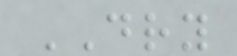DRY
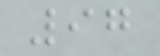97
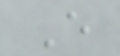E
